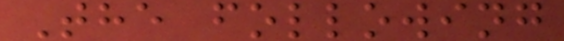The following
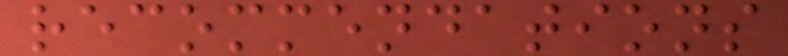recommendations
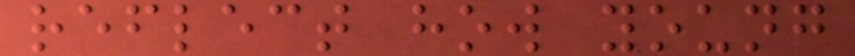reflect how young
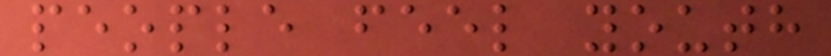people feel youth
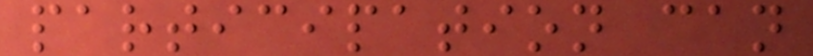participation can
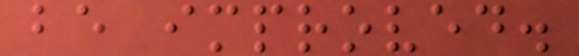be improved.
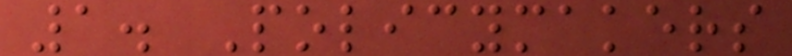1. Policymakers
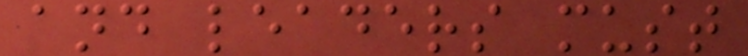and leaders must
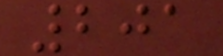201
